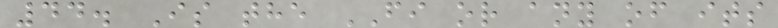44. Is the FI or any of its
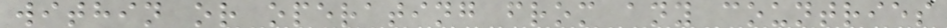within or operating from any countries
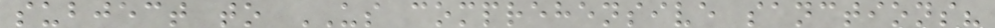subject to US comprehensive sanctions?
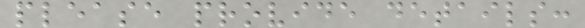please provide details:
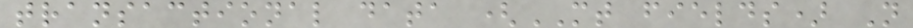transactional data (MT fields) N
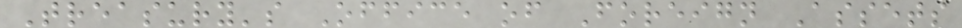Treasury's Office of Foreign Assets
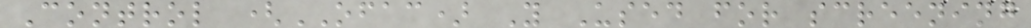Control (OFAC) Y Used for screening
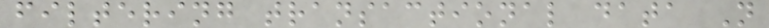filtering transactional data N
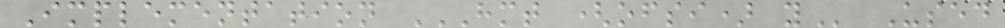Implementation HMT (OFSI) Y Used
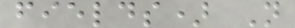fields) N
